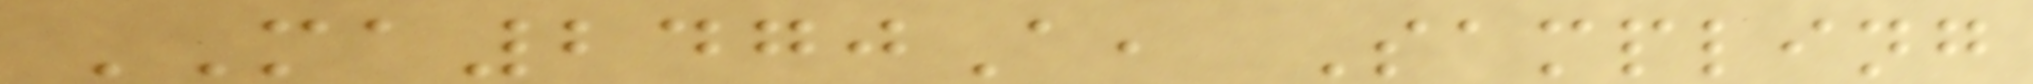MA2470A, Sampling
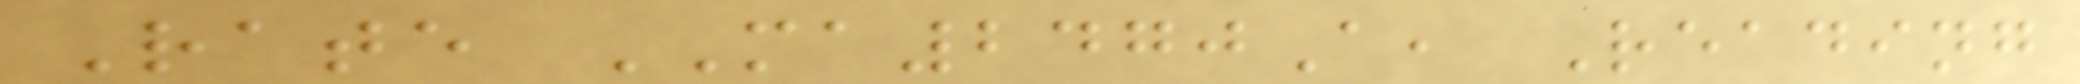Rate MA2470A, Reading
